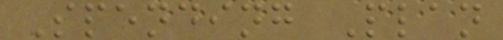Spending Plan
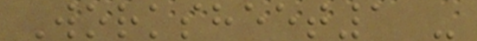Worksheet1 -
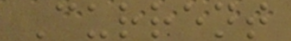Current
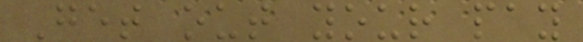Get out your pay
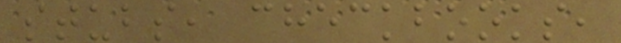stubs, checkbooks,
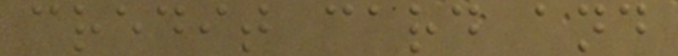credit card and
